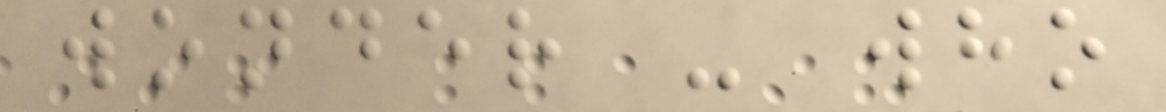wonder - who
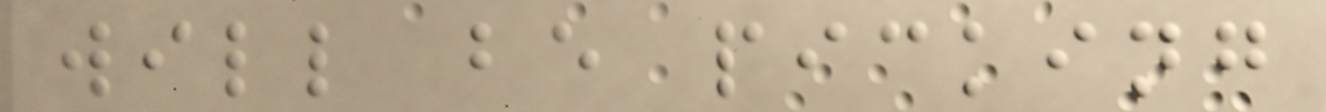will be picking
